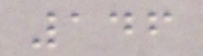146
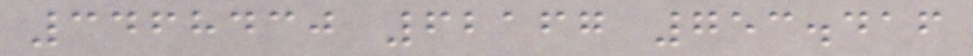3468430 62167 753.416
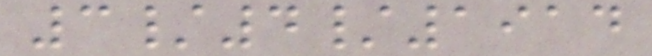3/4/1914
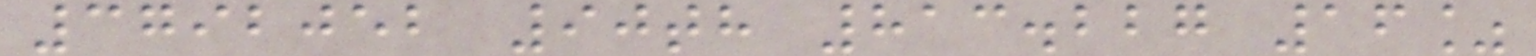3792052 90th 813.227 16%
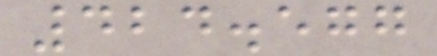424.577
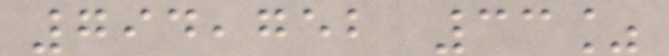794,752 33%
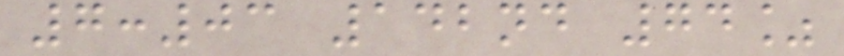7:03 142nd 74%
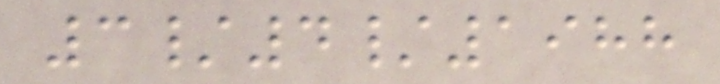3/4/1988
